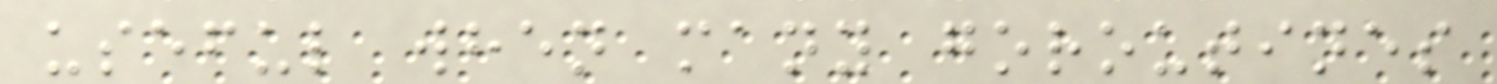useful when many goroutines
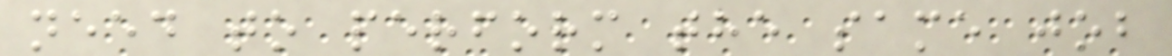need to perform the same job
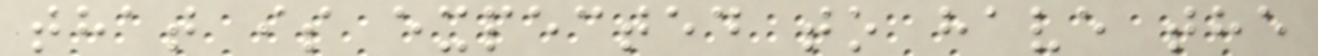that is expected to have the
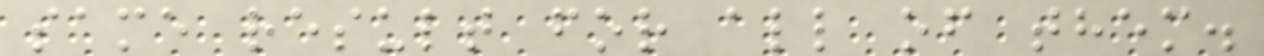same result for all of them.
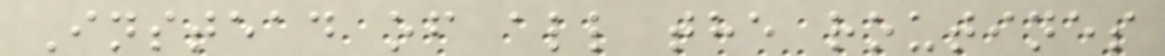Instead of all the routines
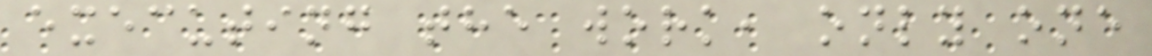executing the work, only one
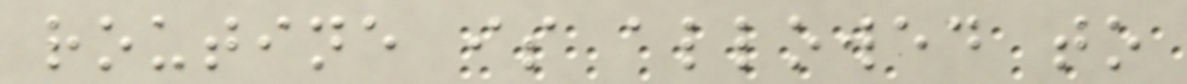routine is allowed to
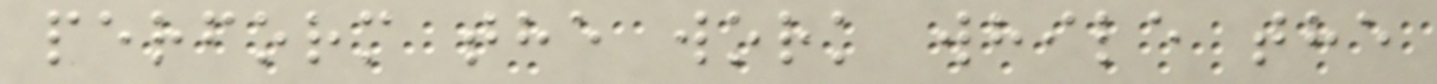perform the work while the
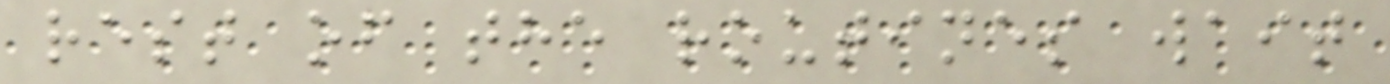rest of the routines wait
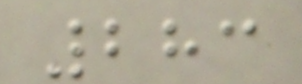283
